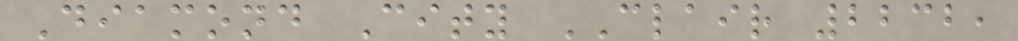Diamond City CLAIR 2232,
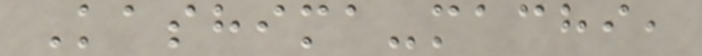Kashima-machi,
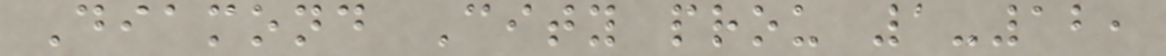Diamond City prou 1-12,
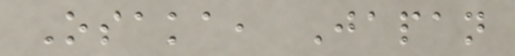Osaka, Japan
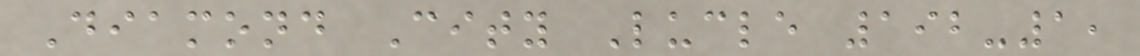Diamond City Lucle 192-1,
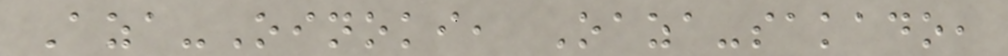Aza-Oinoki, Oaza-sakado,
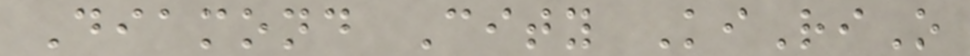Diamond City KiRiO
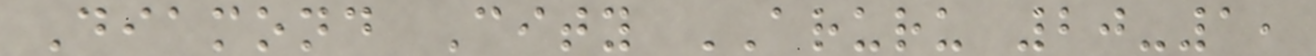Diamond City ARURU 20-1,
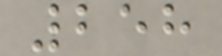258
